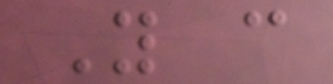You can
